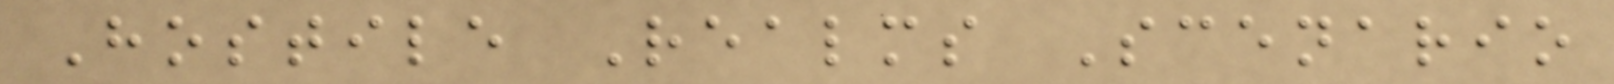Hostile Realms Scenario
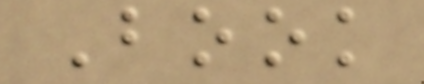Book
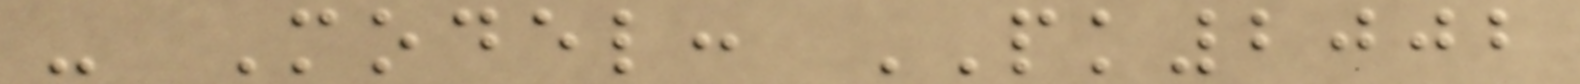- Model: PK2002
